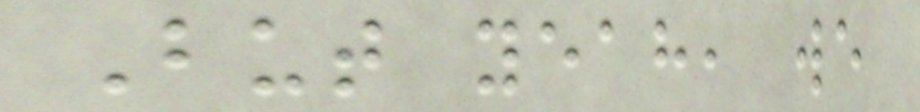But yeah, we
